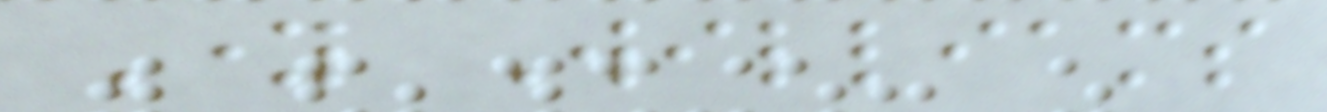Young Williams
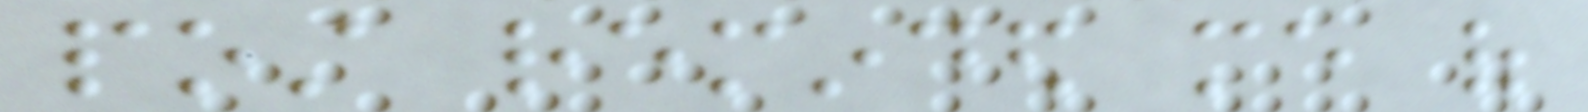post reminded me of
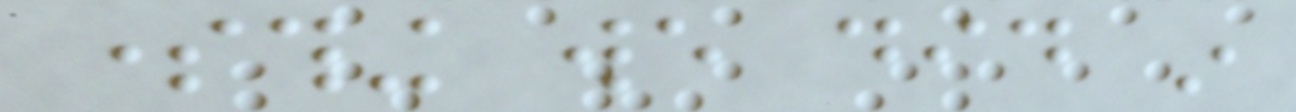something we did in
